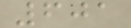601
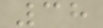38
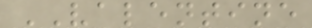VALENTINE
